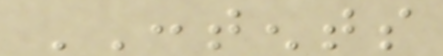CONTENTS
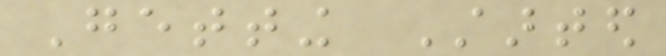Getting Started
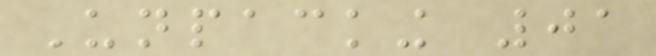Unpacking 01
